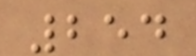254
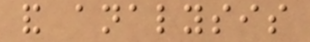and analysis
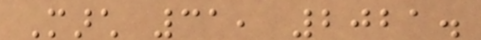March 31, 2021.
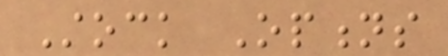Stock Options
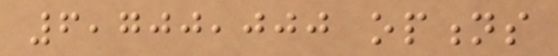6,700,000 options
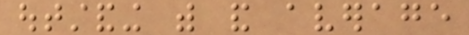outstanding with and average
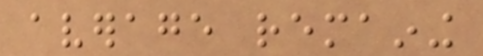average remaining
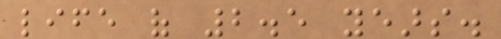life of 2.5 years.
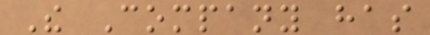The Company has
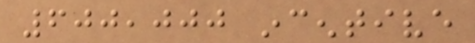600,000 incentive
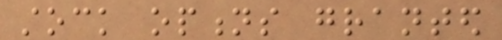stock options granted
